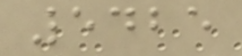5425
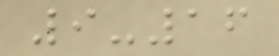9-16
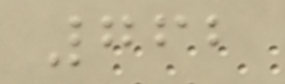762
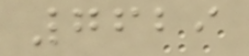7629
